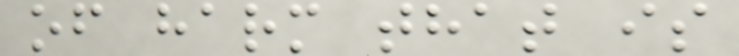of harm that is
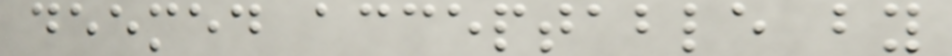deemed acceptable by
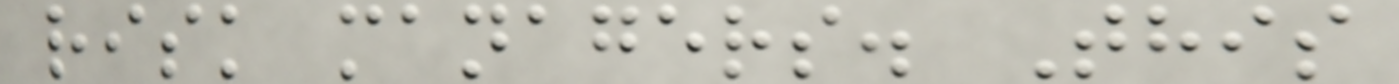risk managers. This
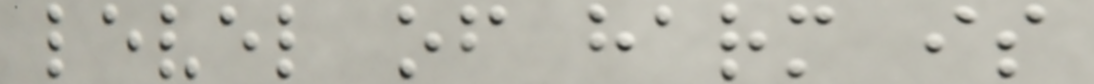level of harm is
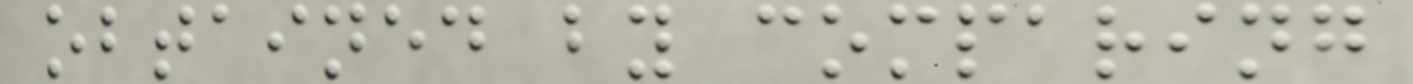obtained by comparing
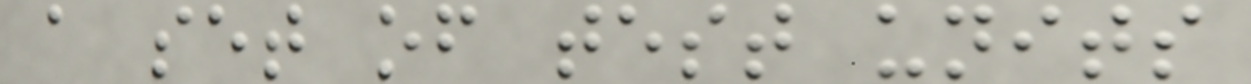a set of test units
